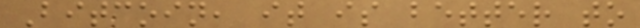Bitcoin, it is better to
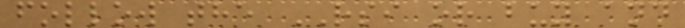follow the RSI or buy and
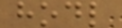hodl
